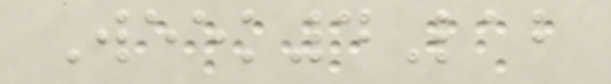Week4Lab
